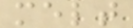melt
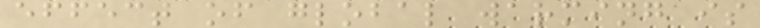effect of global warming is
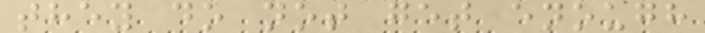they do not get enough
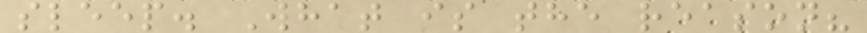sleep. What is the reason?
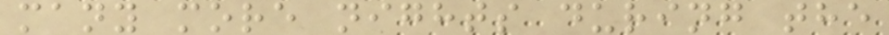many more nights during the
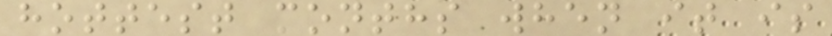hottest months when it is
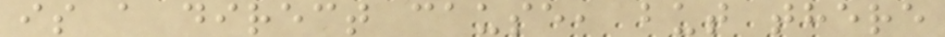is a direct cause, but there
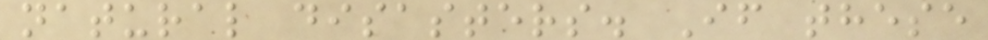natural disasters. If these
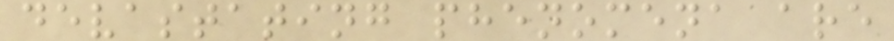devastating phenomena are
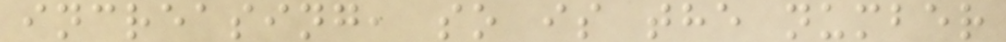increasing, so is the number
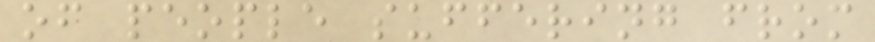of people suffering from
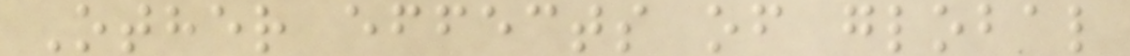Other effects of global
